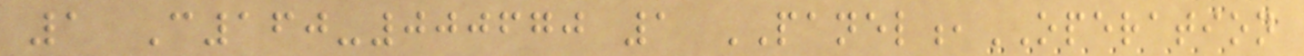1 C160-000670 1 PANEL,OPERATION
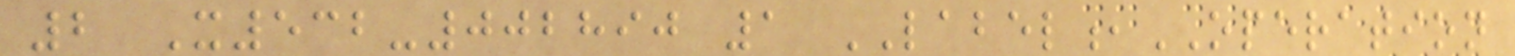2 X532-002890 1 LABEL,OPERATION
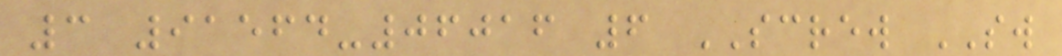3 91564-06016 6 SCREW SW
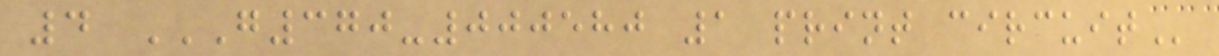4 G370-000580 1 PRINT CIRCUIT
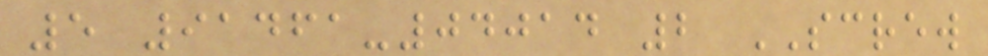5 91461-04014 2 SCREW
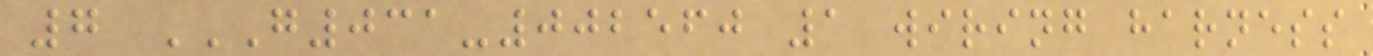7 G031-002560 1 WIRING HARNESS
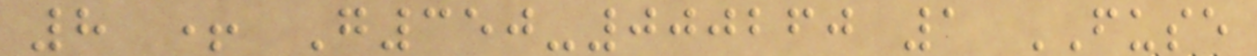8 + G350-000260 1 FUSE
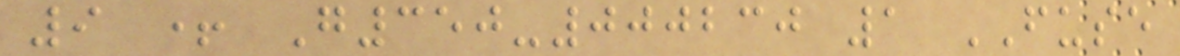9 + G350-000230 1 FUSE
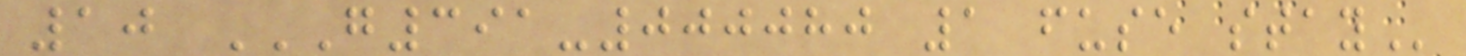10 G391-000080 1 FUSE STAY
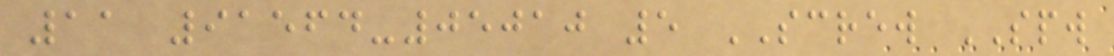11 91564-05010 5 SCREW SPW
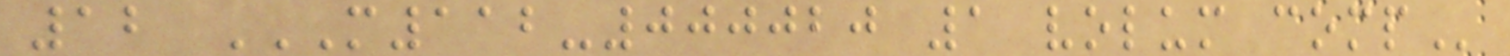12 M112-000020 1 VOLUM COMP
